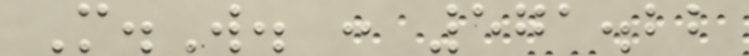M.W. : 571.22
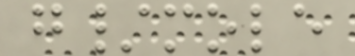g/mole
